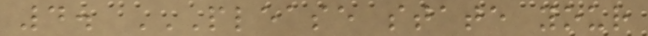4. PLEASE STATE YOUR
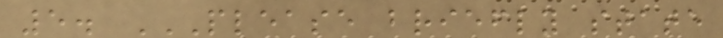5. PLEASE BRIEFLY STATE
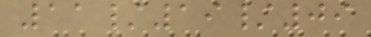11/19/09
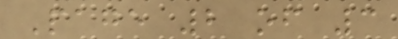Page 2 of 3
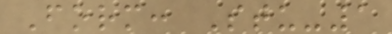Form: Stu-1
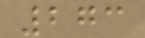273
